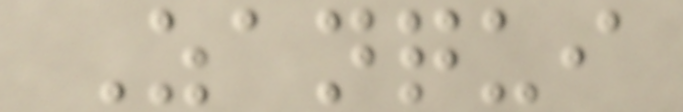Zanqui
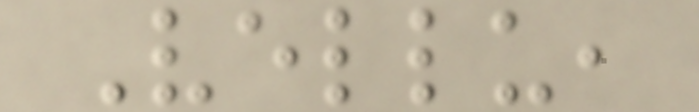Vellu,
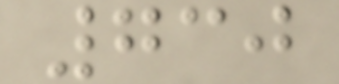730
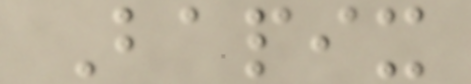Bapix
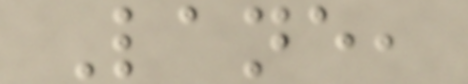Lane,
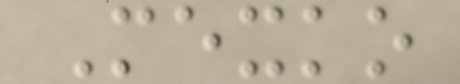Mexko
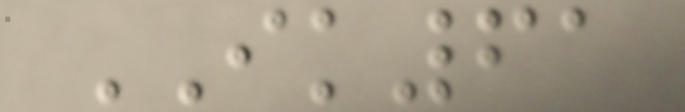IK61
